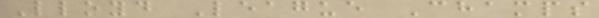Lloyd League Champs
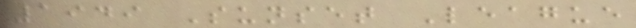1949 Sunset League
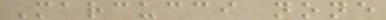Marcucci none
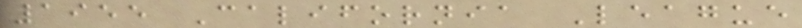1955 California League
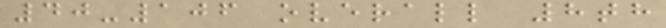40-106 overall 8th
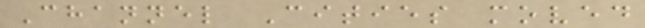Channel Cities moved
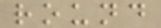round
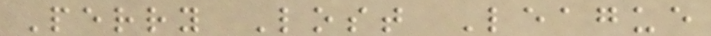Perry Lost League
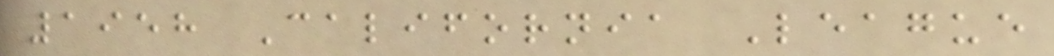1958 California League
